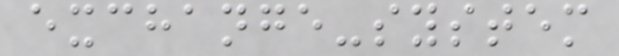exchange-system
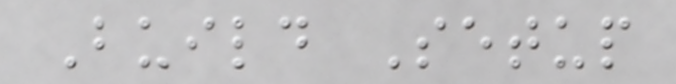Build Setup
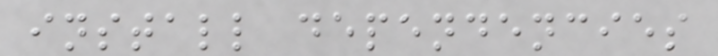install dependencies
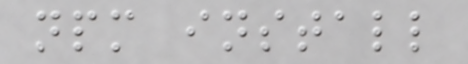npm install
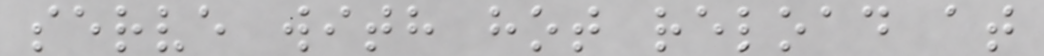serve with hot reload at
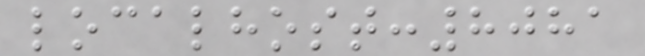localhost:8081
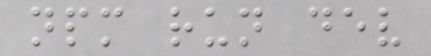npm run dev
